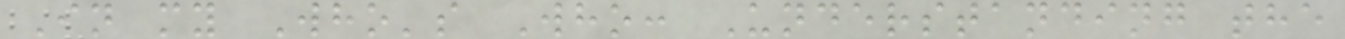In my Who's Who: Understanding the
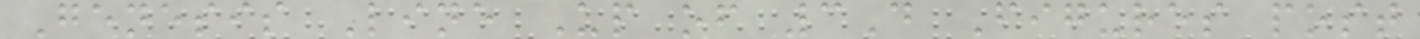Genesis Line Up of 3D Figures post
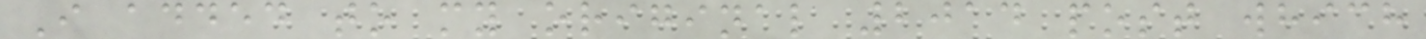I added to my original 2014 post which
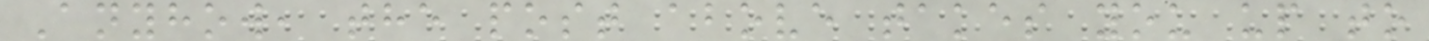Anyhow, the post above takes you up to
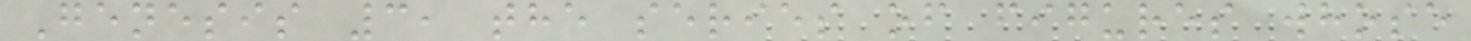Genesis 3, the series of figures whose
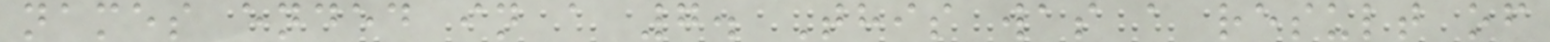names ended in a 7. This was a result of
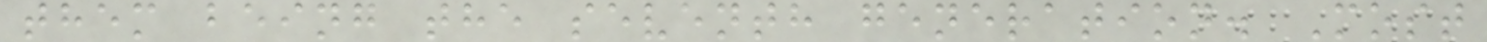them being the seventh generation. Most
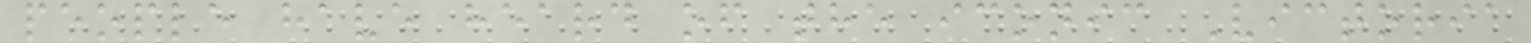people have heard of the iconic Victoria
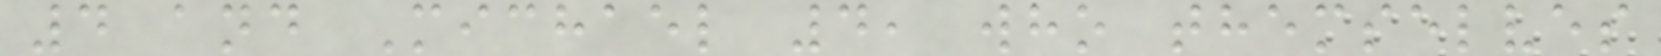4 and Michael 4, who themselves
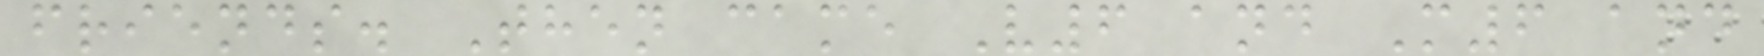friends. Then came V6 and M6 and
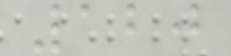120
